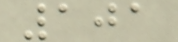101
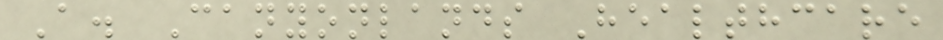A. Canyonlands Healthcare
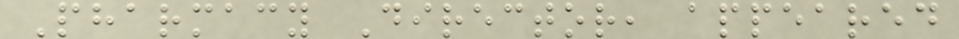Pharmacy Director, appeared
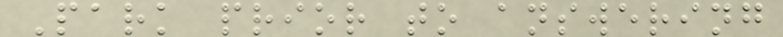Park prior to answering
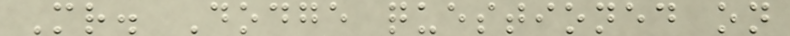Mr. Dodge questioned on
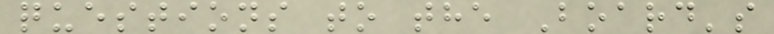questions to the Board's
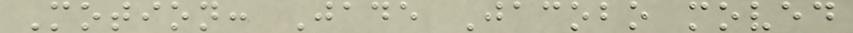Motion: Jade Jacobo moved
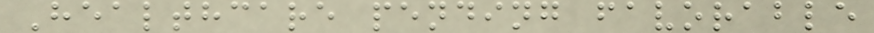Healthcare pending favorable
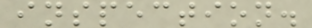inspection.
